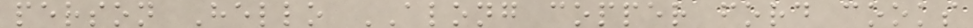person Hello ALONG copper ford cooks
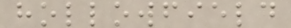hollowfield
